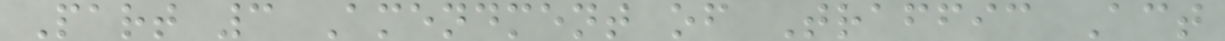Part 3 Amendment of Traffic Act
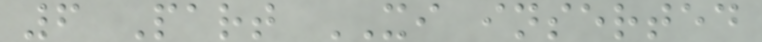6 Part XI inserted
